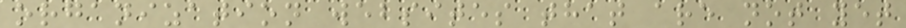organization websites that are not yet
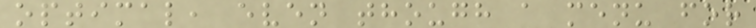optimal, even though a menu for
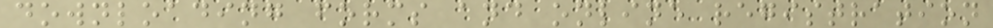downloading forms and online registration
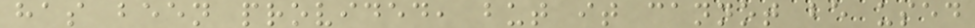has been provided, but it cannot be used
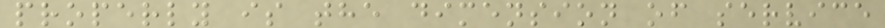properly is the dimension of service
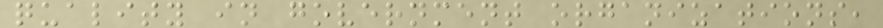quality in government organizations,
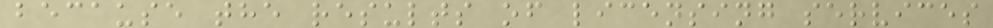because the results of licensing services
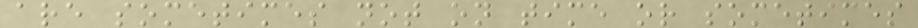are sometimes not on time or sometimes
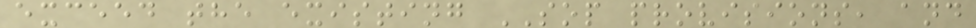exceed the existing SOP provisions, and
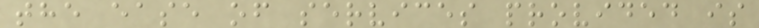the ease of services provided is
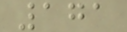171
